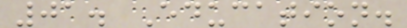01. Education.
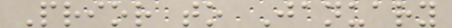Prior to January
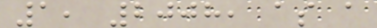1, 2008, as a
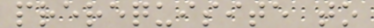prerequisite to
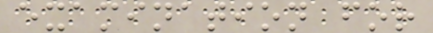examination for
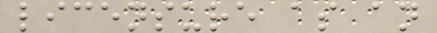licensure as an
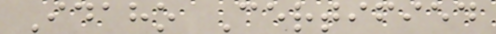Idaho Certified
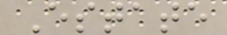Estate
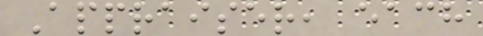Appraiser, each
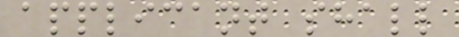applicant shall
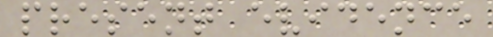present evidence
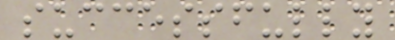successfully
